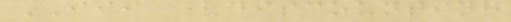III (discounting
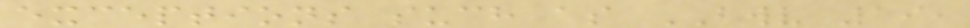exceptions such as BWV 19,
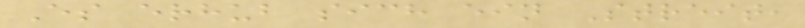Es erhub sich ein Streit,
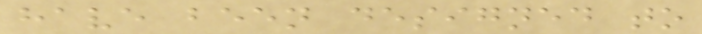have been designed to
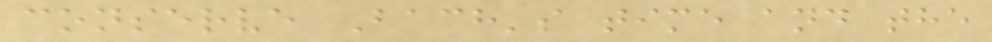conserve Bach's time and the
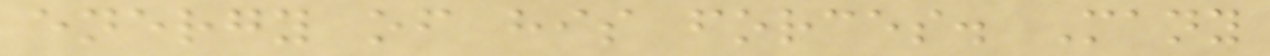energy of his forces. Many
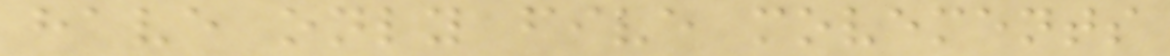have only five movements
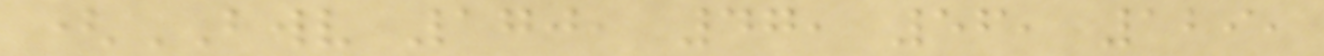(BWV 170, 47, 56, 129,
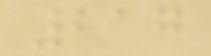217
